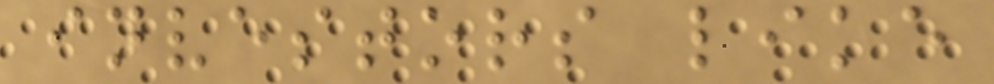investors like
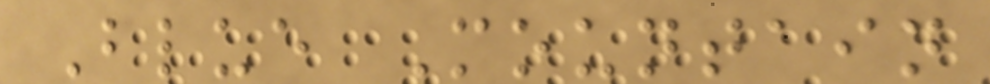Blue Mountain
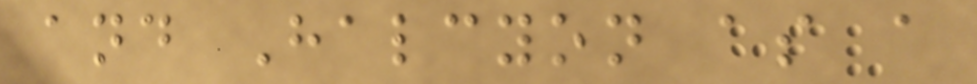and Halcyon as a
